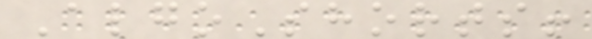AlgoShorts!
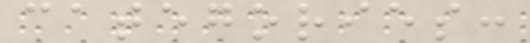categories:
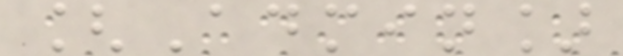[Admin]
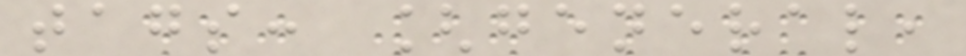tags: [general,
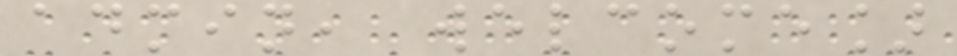admin, welcome]
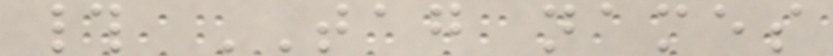# TAG names
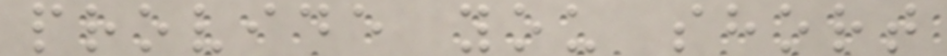provide you short
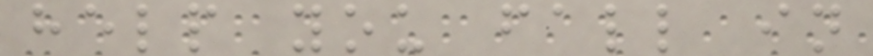help you fall in
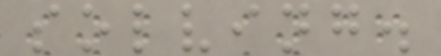solving.
